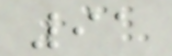91
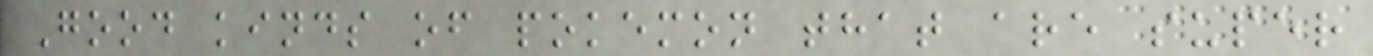Good kinds of pokemon that are super
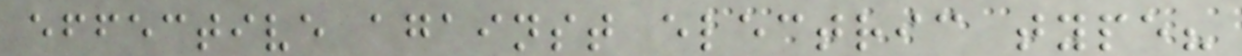effective against electric type?
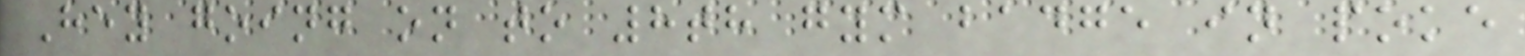Hey going on to 8th gym badge in poke
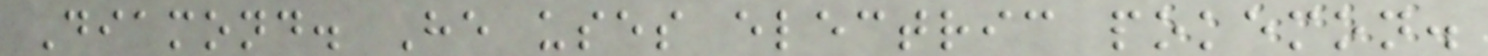Diamond. He uses electric pokemon.
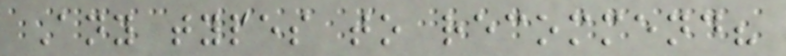Any types to recommend?
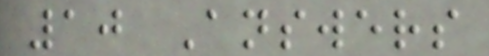10 Answers
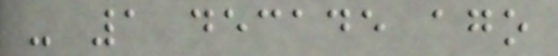- 1 decade ago
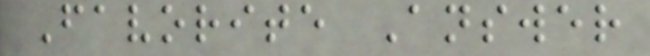Favorite Answer
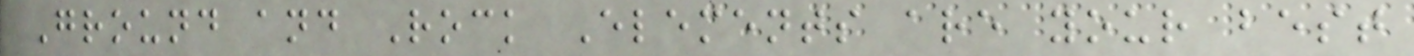Ground and Rock Elements are your best
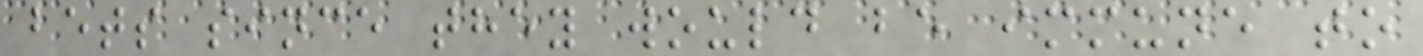bets since they would be immune to
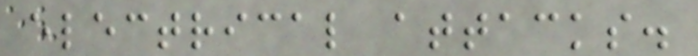electrical attacks.
